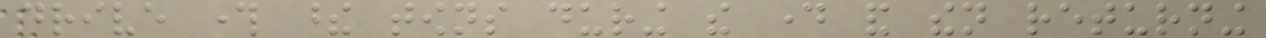drive through these towns during the day and then returning
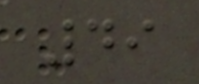49
